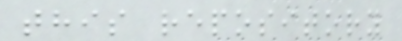this repository
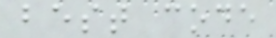best code
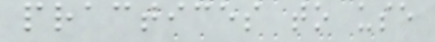practices to use
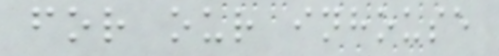for our inhouse
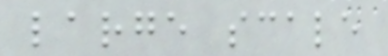large scale
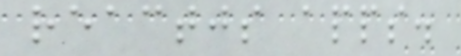reactjs apps.
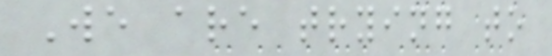We are trying to
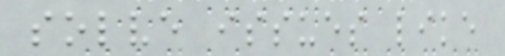solve issues like
